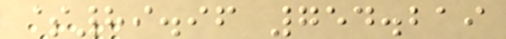$89.96 754.219
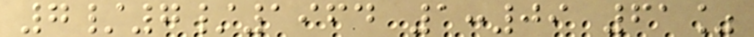7/7/1964 1:09 61%
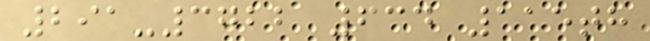291-3722 634 115th
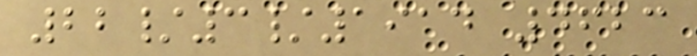22/3/1914 4623
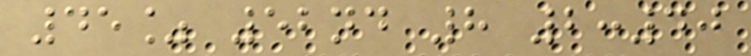45% 52nd 8 2:40
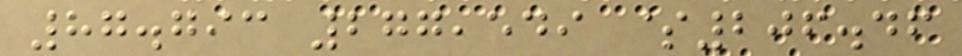87.793 277,549 $206.46
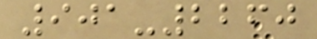901-2260
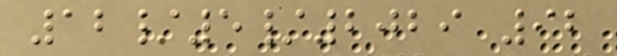12/5/2029 92
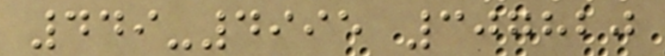449-4995 307820
